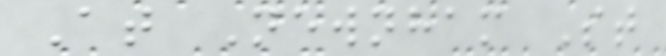At Newnham St
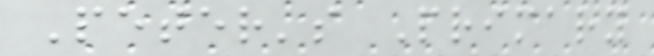Peter's Primary
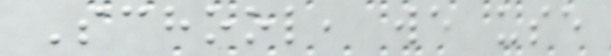School, we use
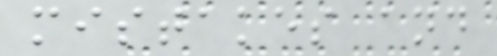mistakes and
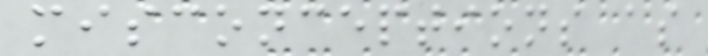misconceptions as
